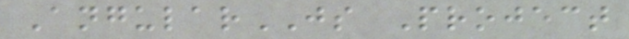AngularJS Project
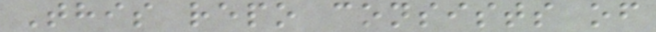This repo consists of
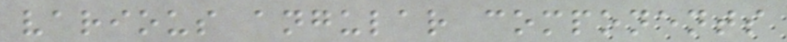various angular components
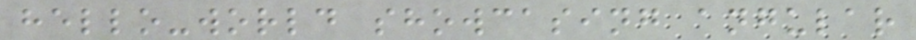hello-world showcasing angular
